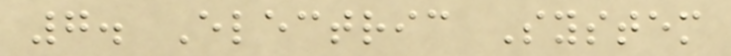7. Electric System
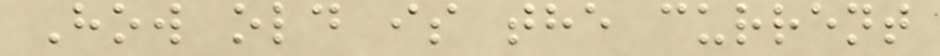How old is the current
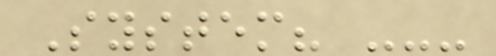System? ---
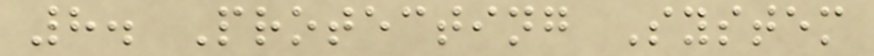8. Protecting System
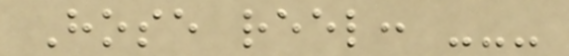Hose reel: ---
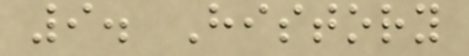9. History
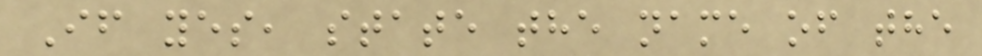If yes, state the name of the
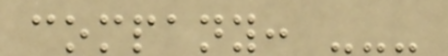company: ---
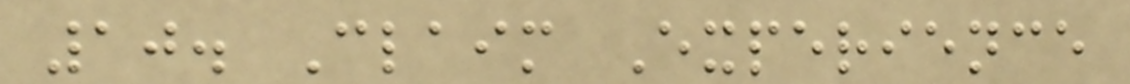10. Claim Experience
